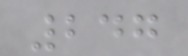247
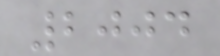2004
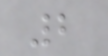2
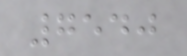7540
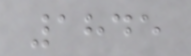1845
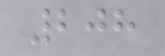208
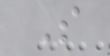S
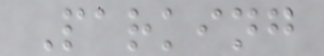Parking
